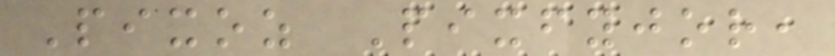Pixoz Pixfyjor,
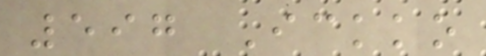597 Ickko
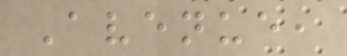Avenue,
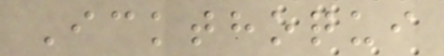Ickthoqui
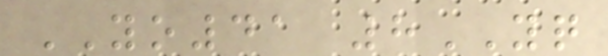YO41 8YQ
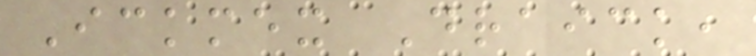Ickmex Draick,
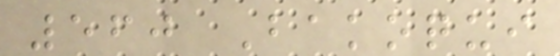560 Bakoqui
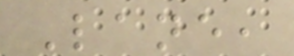Lane,
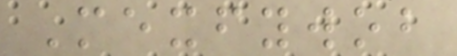Mexfywob
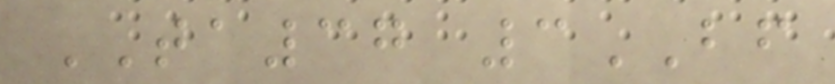TA37 3BF
